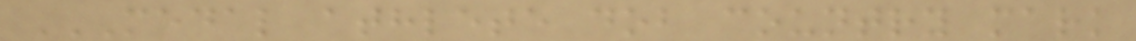MEDAL ATHLETE DOB COUNTRY MARK
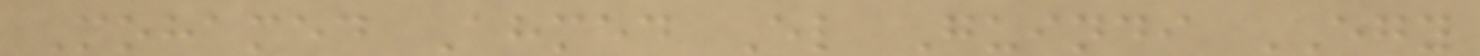Mohamed Ahmed El Guindi EGY
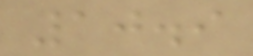10.9
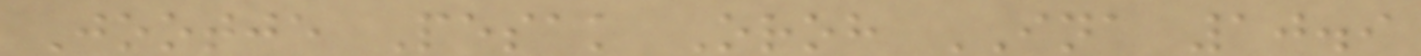Jootje Pesak Oroh INA 10.9
